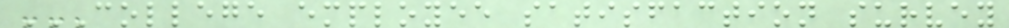COLLEGE EMPLOYEE SATISFACTION SURVEY
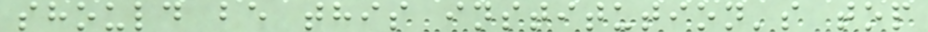should be this institution's top
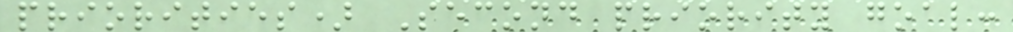priorities) Second priority goal:
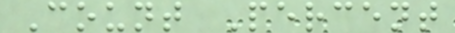Count Percent
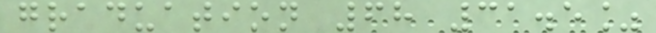graduation 68 31.5%
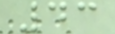43
